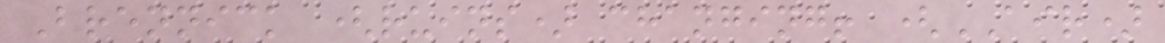Brennick (ruins) changing! (AIR)
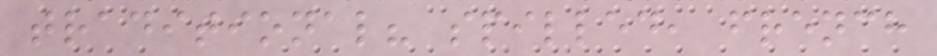traditional? spilled, french
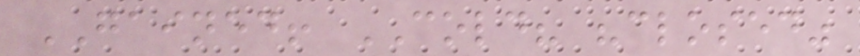GAINED! COLD? "closed"
